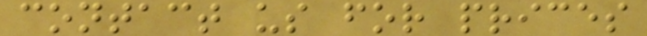contact us for prices
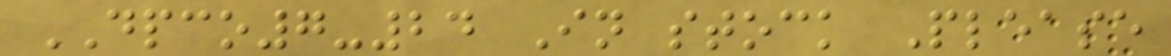DPCO7-24 In stock Please
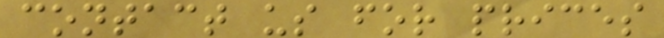contact us for prices
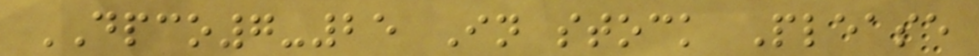DPCO7-25 In stock Please
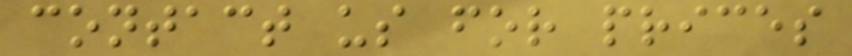contact us for prices
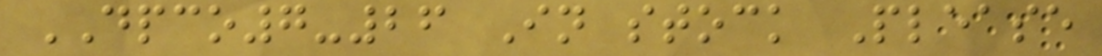DPCO7-26 In stock Please
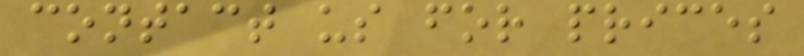contact us for prices
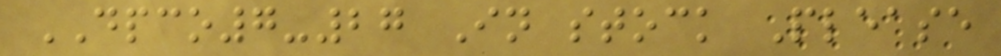DPCO7-27 In stock Please
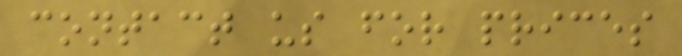contact us for prices
